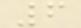6
